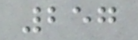257
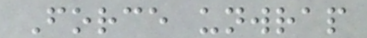Force unwrap
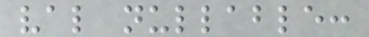val nullable:
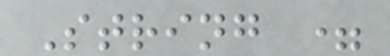String =
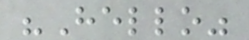"Hello"
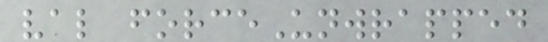val forceUnwrapped
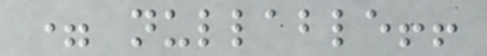= nullable!!
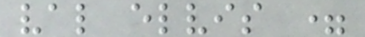val elvis =
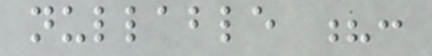nullable ?:
